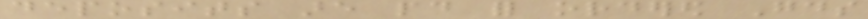deposits are paid for ordered Goods
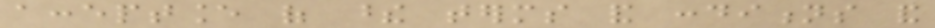acceptance of these terms and conditions and
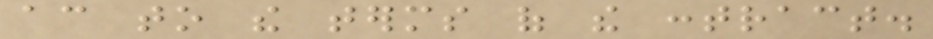according to the terms of the contract.
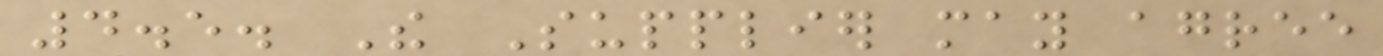4.5. The Supplier may agree
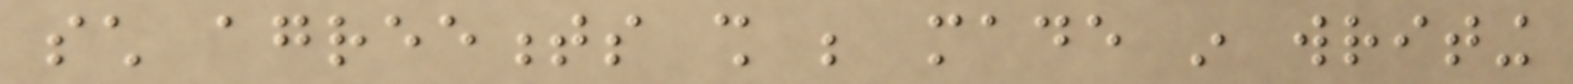such agreements shall be made in writing
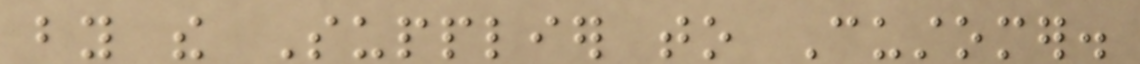by the Supplier to Customer.
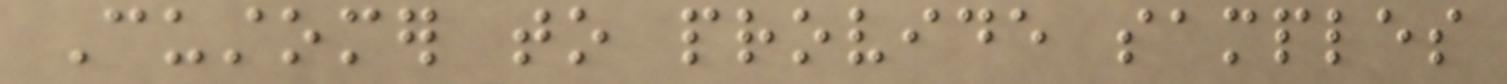Customer to provide samples
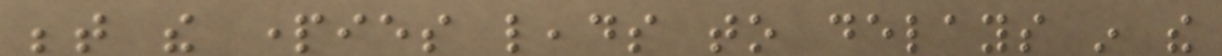between the parties leads to delays in the
